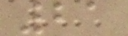21
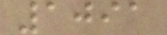1091
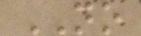NO
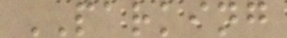PARKING
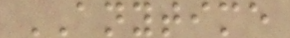ANYTIME
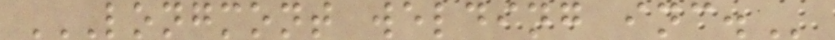LONGMONT WELDING INC.
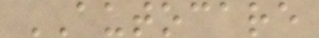AUTOCARE
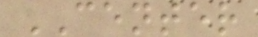CENTER
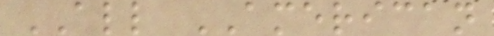ALL AMERICAN
